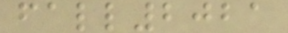fall2021
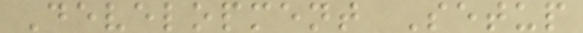Development Setup
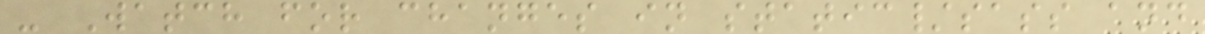- Watch for changes in static/sass and
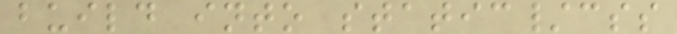build into static/css
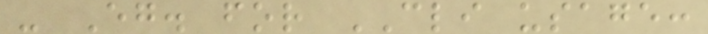- Eg. for CLI usage:
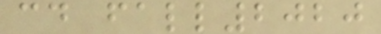cd fall2020
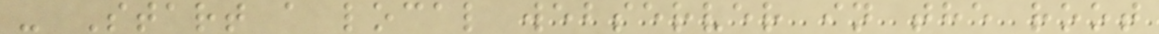- Start a local webserver in the root
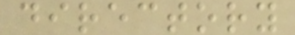directory
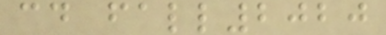cd fall2020
